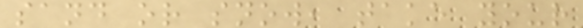sand or snow, take your
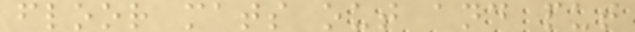floor mats out and put
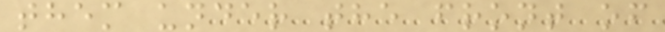them under the front of
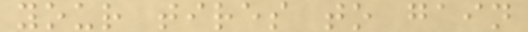your tires to gain
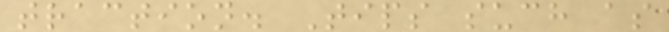traction. Tips such as
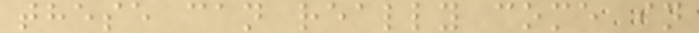these can really come in
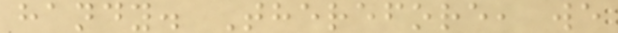handy. Therefore, we
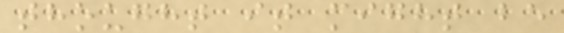thought it might be
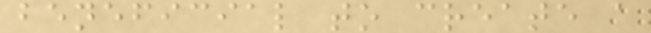beneficial to create a
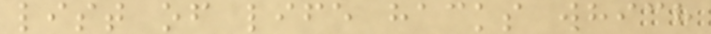list of life hacks which
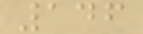146
